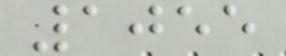1055
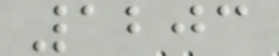1203
